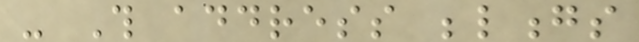- This address belongs
